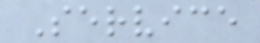Service
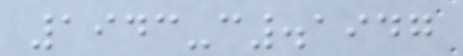1943-c.1947
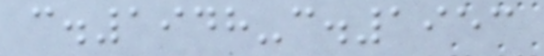c.1948-c.1953
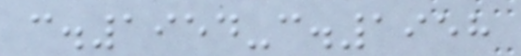c.1954-c.1958
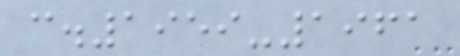c.1959-1961
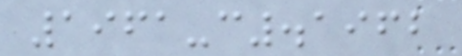1961-c.1962
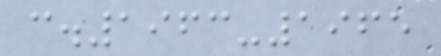c.1963-1965
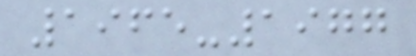1965-1977
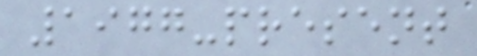1977-present
